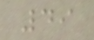49
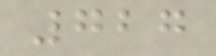727
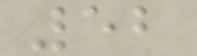52
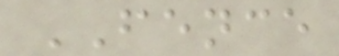FENCE
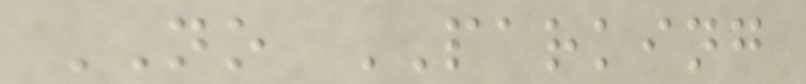NO PARKING
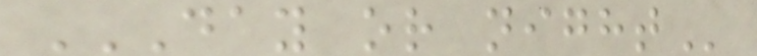DAY OR NIGHT
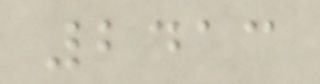2413
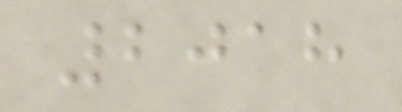2018
